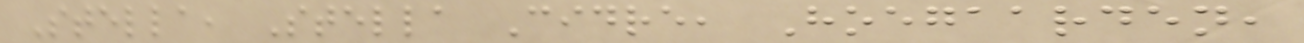Stella, Stella Cidre, Hoegaarden,
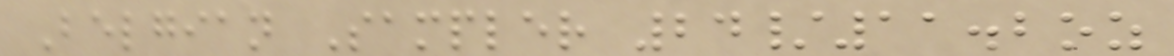Belgian Sampler 24/11.2oz
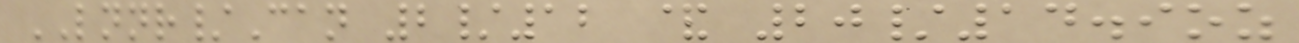LNNR/Can 2/12 & 20/14.9oz
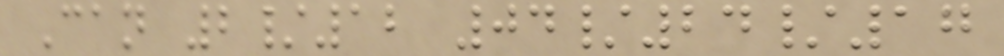Can 2/12 04/24/17
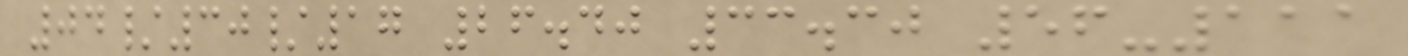04/30/17 26.40 33.30 56-111
